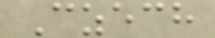Czech
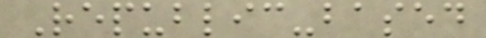Republic-based
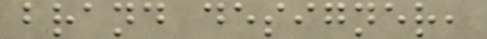brand designer,
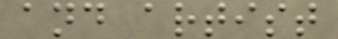and artist
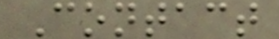Contact
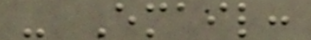- Email:
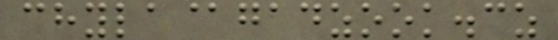chyla@gadzook.cz
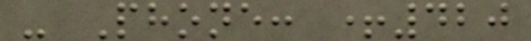- Phone: +420
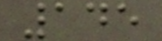145
